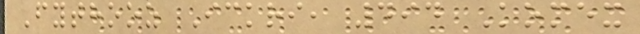Fythooz Ickri, 494 Komex
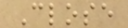Close
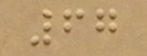67
